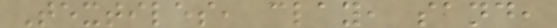Textiles, clay, sand,
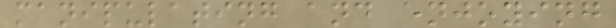manipulating and enjoying
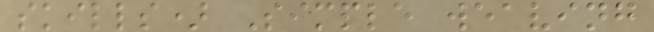skills) Simple weaving
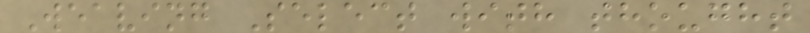Weaving Select with thought
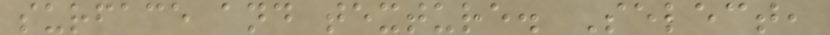surface and texture. Select,
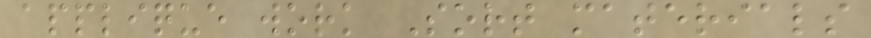applique work Sort materials
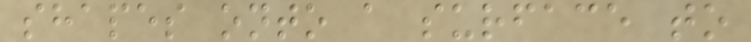shapes onto a surface to
